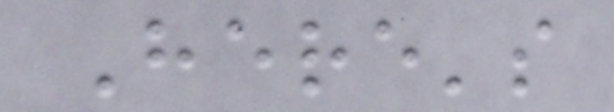Here's
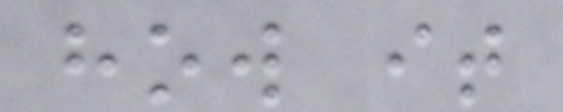how it
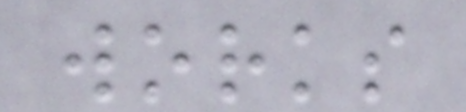works
